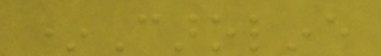*Caroline
